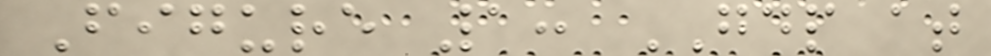Figure 1: GDP at
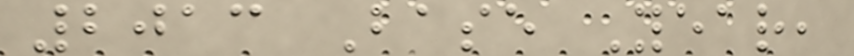2013 Base Year,
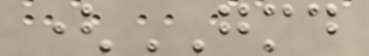(GMD
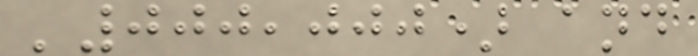'000,000) and
